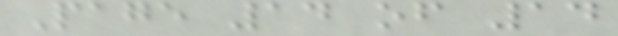Page 14 of 14
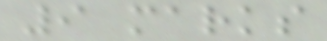9 marks
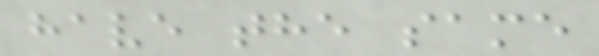have the same
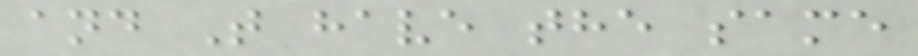and T have the same
